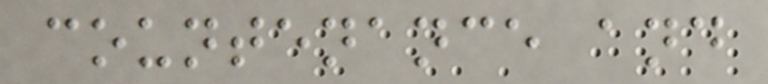countenance and
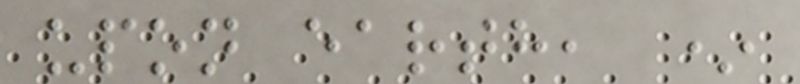upon earth, *
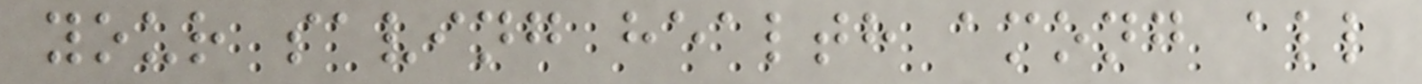your saving health among all
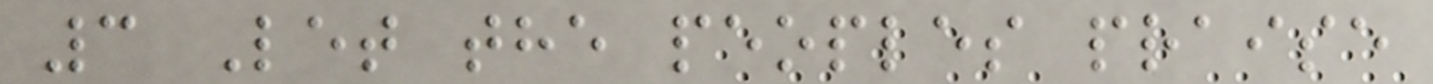3 Let the peoples praise
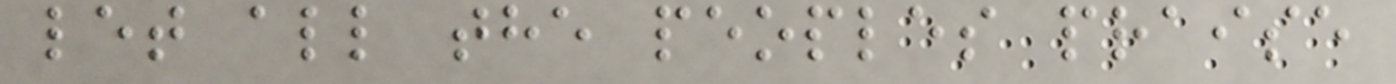let all the peoples praise
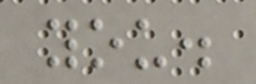you.
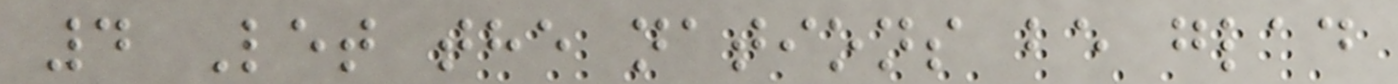4 Let the nations be glad
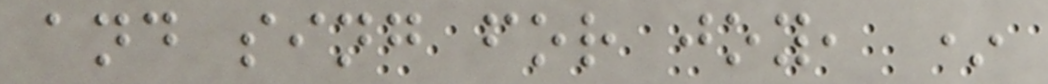and sing for joy, *
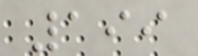199
